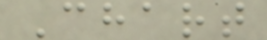Chart
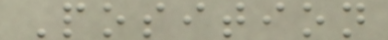Position
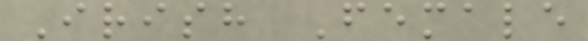Irish Female
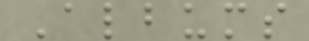Albums
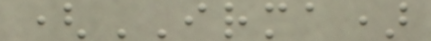(IRMA)
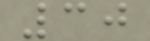30
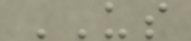US
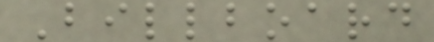Billboard
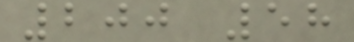200 58
